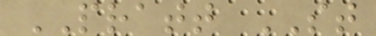PRATT ST
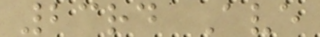23rd Ave
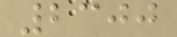2300
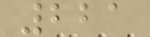221
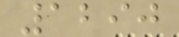1290
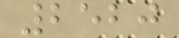2520
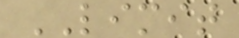LIMIT
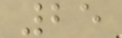25
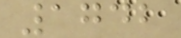1742
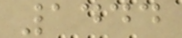1444
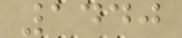1440
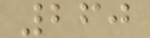260
